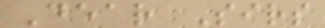Dear Sirs
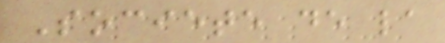Societe de la
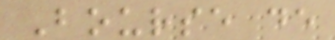Bourse de
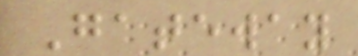Gateway
